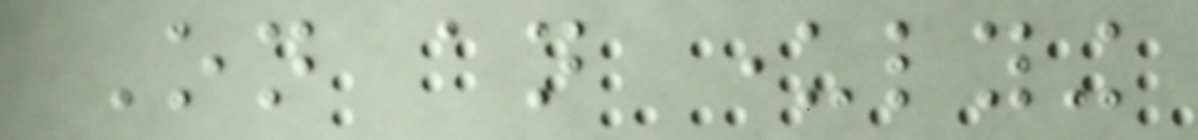On an underlying
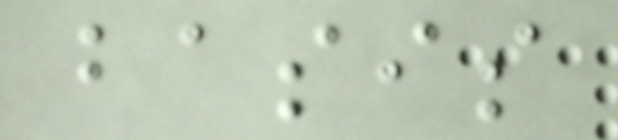basis
